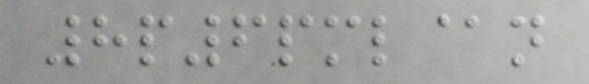8p6pml@n
